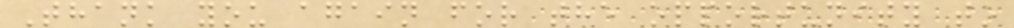Thank you again for the opportunity to
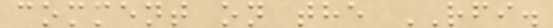comment on the RFI.
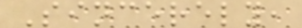Sincerely,
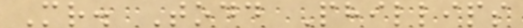Mr. Todd Phillips
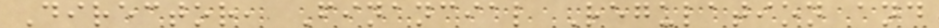Director, Financial Regulation and
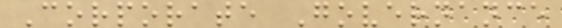Corporate Governance
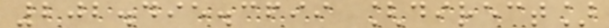202.495.3699 [direct]
